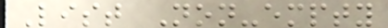List Non-empty
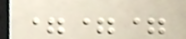===
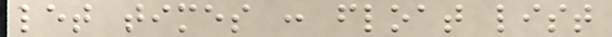let times : float list
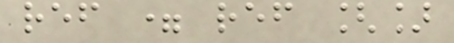ref = ref []
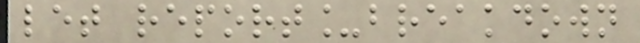let report_breakdown
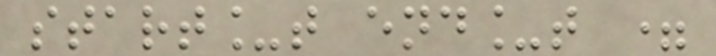start_t end_t =
